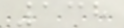138
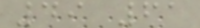49 61
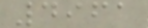4961
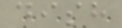dish
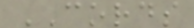CORDS
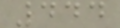444
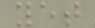yet
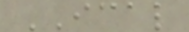ICAL
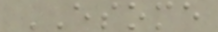ESOME
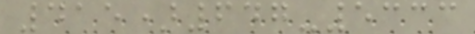415)647-5333
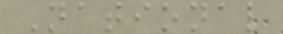National
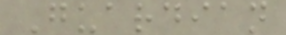Guardian
